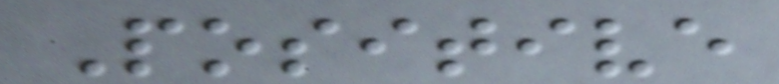Positive
